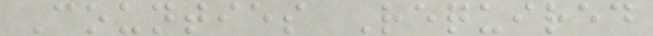Counties Required
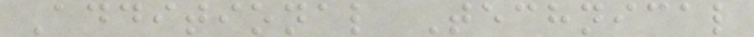Additional Technical
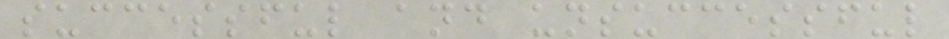successful and unsuccessful
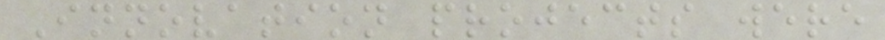Innovation projects were
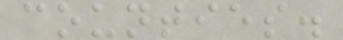counties.
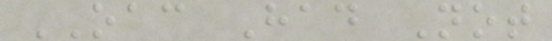OAC Had Not
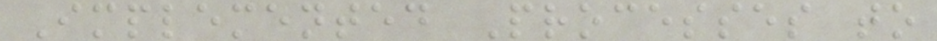Implemented Processes to
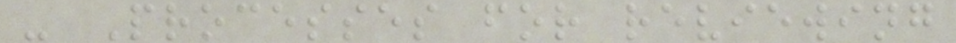- Processes for reviewing
